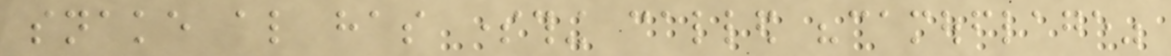snake also has something called "camouflage"
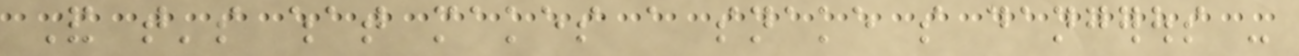And that's what makes a snake so dangerous -
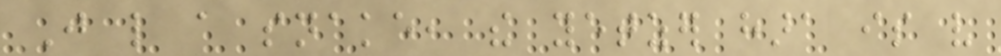Just like a snake, the yetzer hara is very
